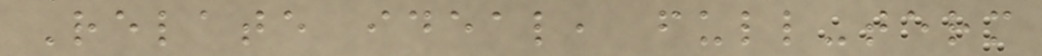Relate ideal, full-term
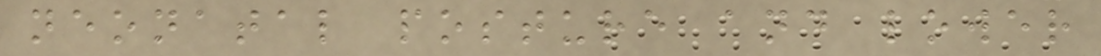neonatal posture and lower
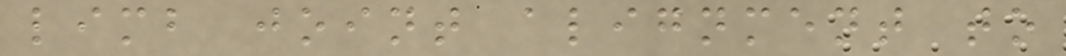limb joint alignment to
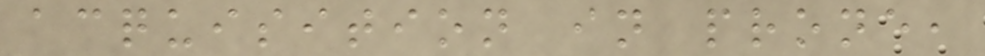acquisition in prone,
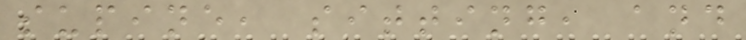supine, sitting, and
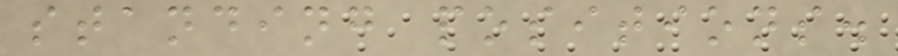standing positions.
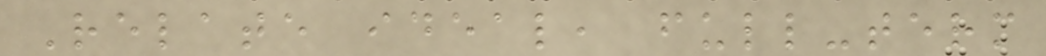Relate ideal, full-term
